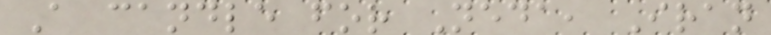A candle for Neda, Iran
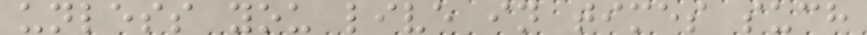unless you live in times such
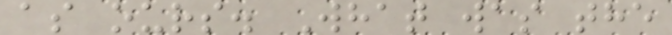as ours. What was the
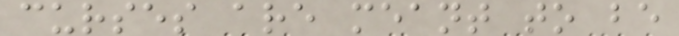curses are meant to be
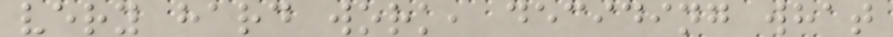very hard work, deciding what
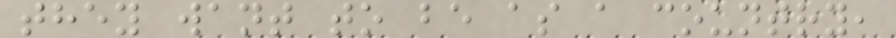they want to be as a country,
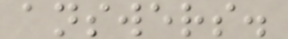answers.
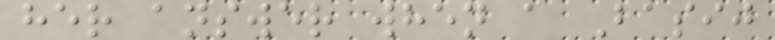her answer when a Basij
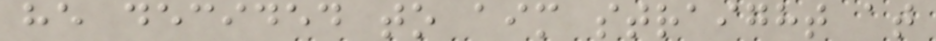he decided to aim straight at
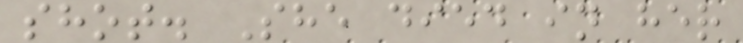shot. She died in her
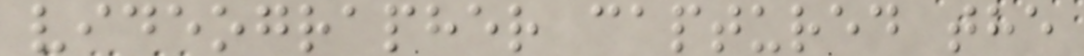videographer captured the
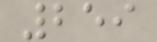259
